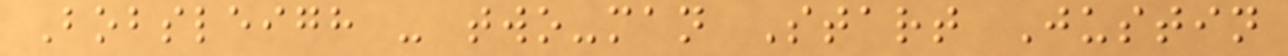Bobsleigh - two-man Start Justin
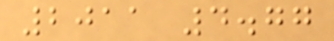2011 4.77
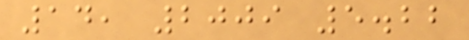14, 2009 5.22
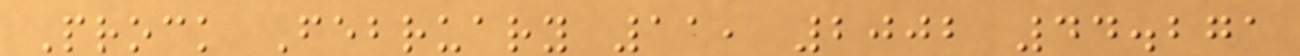Prock February 11, 2002 44.271
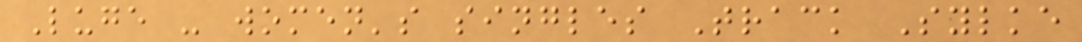Luge - women's singles Track Sylke
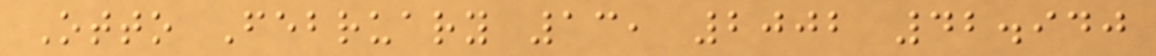Otto February 13, 2002 42.940
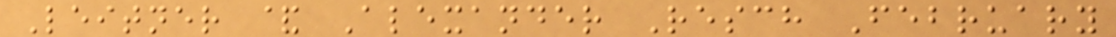Leitner & Alexander Resch February
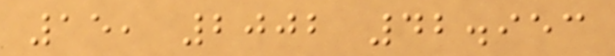15, 2002 42.953
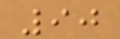90
